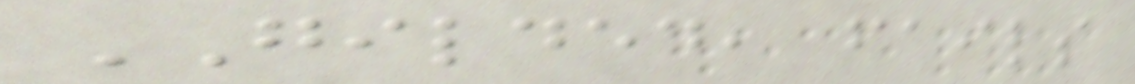GILDED, fails
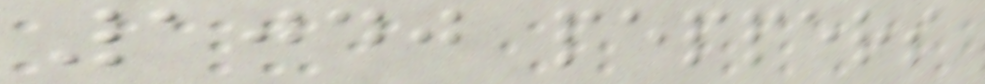1040 peppers
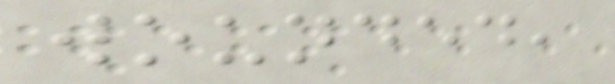wounded,
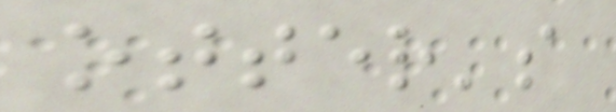otter's
